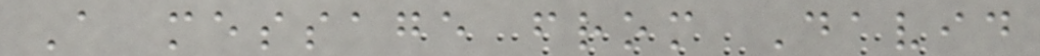A message from David
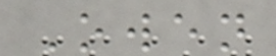Owen
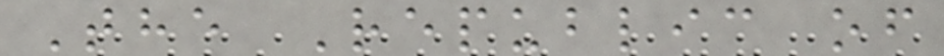The Republic of
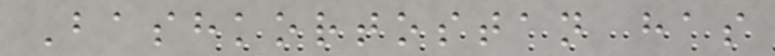Bashkortostan has
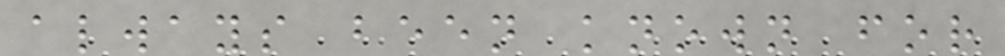always been known for
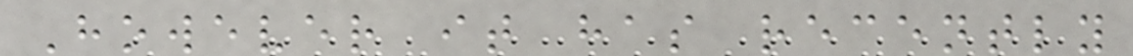However it has recently
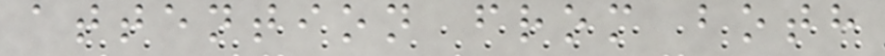attention from both
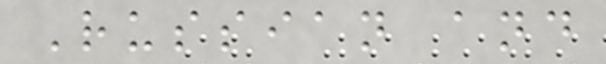Russian and
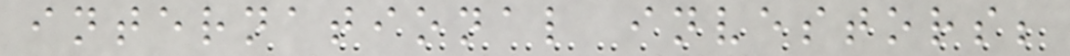international investors;
